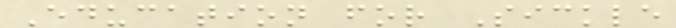Education for Sickle
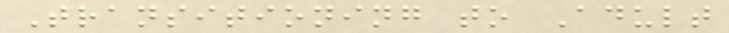Transitioning to Adult
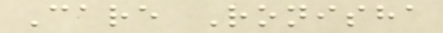Care Ronisha
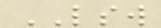LSW
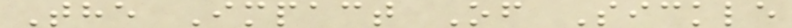The Impact Of Sickle
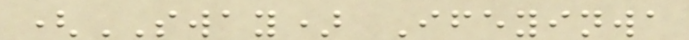(SWAY) Ifeyinwa
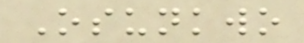Osunkwo
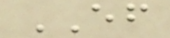EF
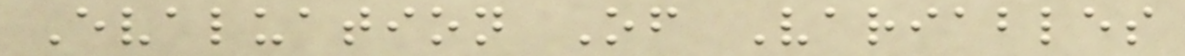Evaluation Of Variables
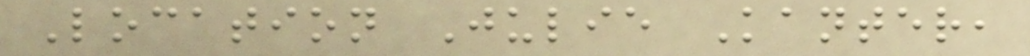Location Julie Kanter,
